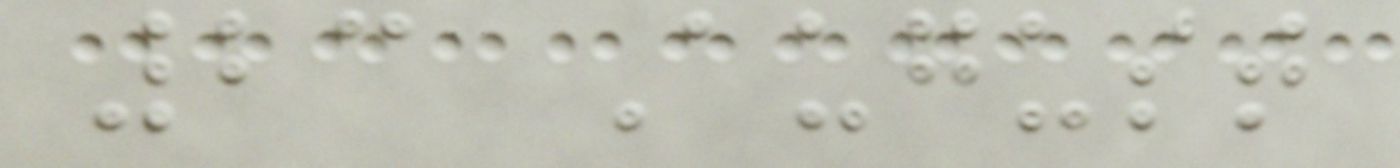23 August
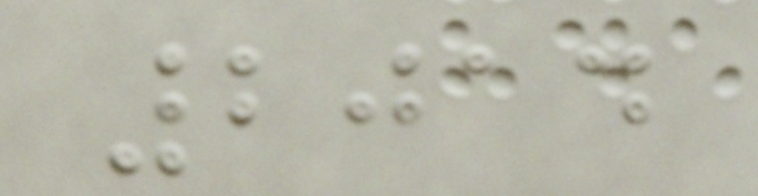2014
